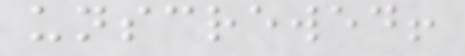unscrewed!
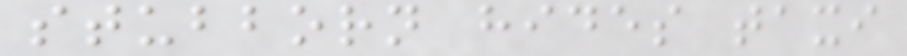stubborn hides taxi
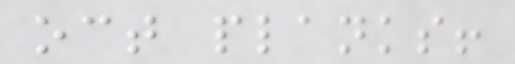oct planks!
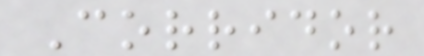Corridor
